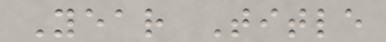Year Title
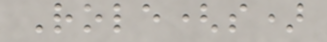Role(s)
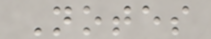Notes
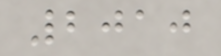2010
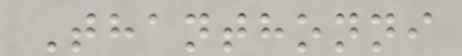Thanthonni
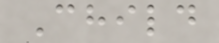Child
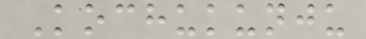Kochukunju
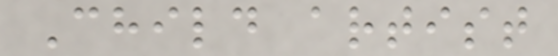Child artist
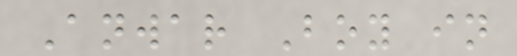Anwar Boy in
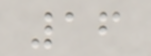16
